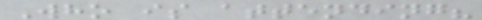Who is attending?
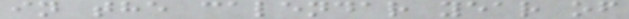in the calendar year of
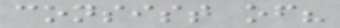consist of?
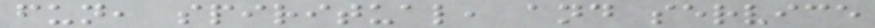fun, spiritual, and service
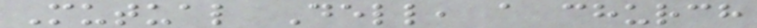Mutual Dell, a church
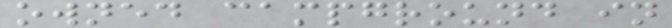owned campground in
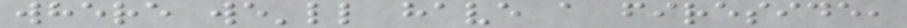where we'll have a fireside,
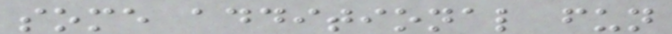some additional fun
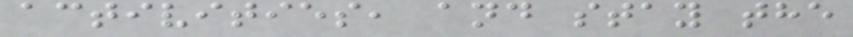activities, and stay the
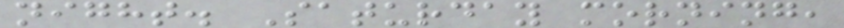night. Saturday morning,
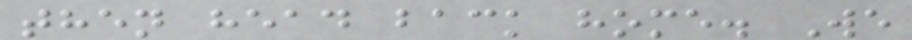then head back home. We
